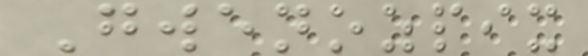Gwenozpix
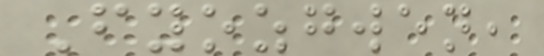Fyozgwen,
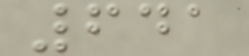641
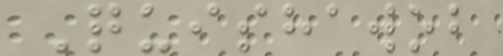Quishawob
